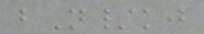bN/kj
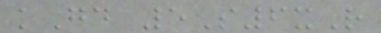kGd 5S6xR
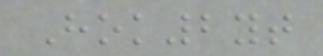Hok2yt
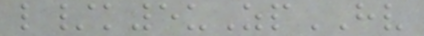l/k5uZpHV
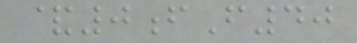&0fF40
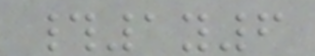#1y6
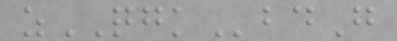zQGKbdG
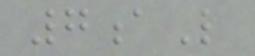7aL
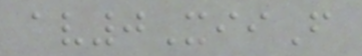av0XiiF
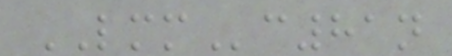LMMc81n
